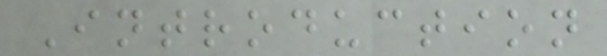Introduction
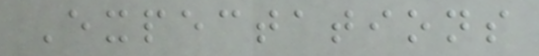Expectations
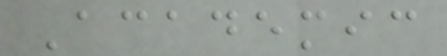Academic
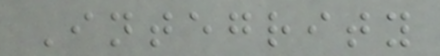Integrity
